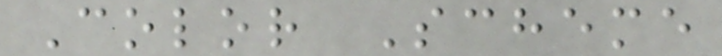Color Scheme
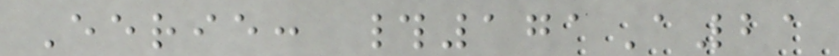Eerie: #171A21
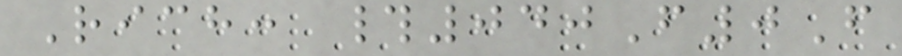Rich: #040F0F
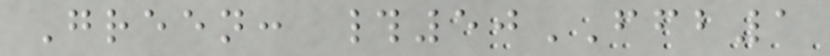Green: #50FFB1
